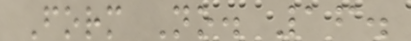Form No. 16.
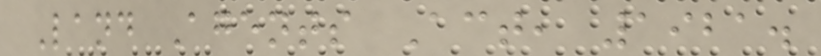Land Agents Act, 1921.
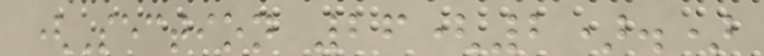(Section 26(2).)
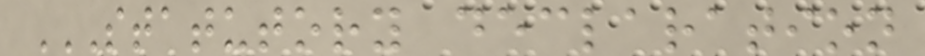STATUTORY DECLARATION
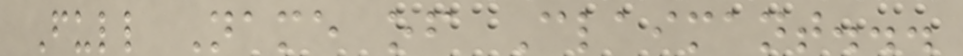Full Name of Claimant...
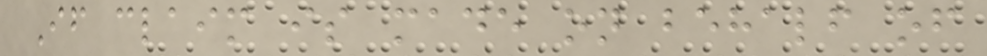If claim is made on behalf of
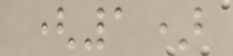(1)
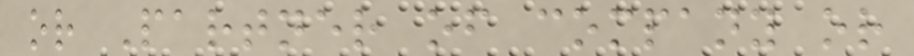or Partner of company or
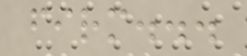firm...
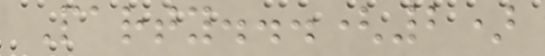Party...(2)
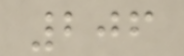206
